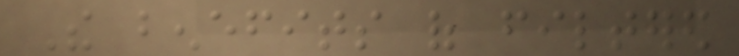The benefits of filtered
